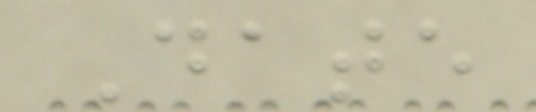Date
